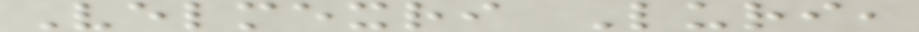Velmexri Luri,
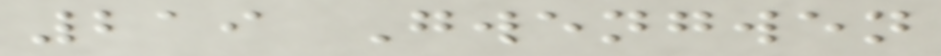219 Gwengwen
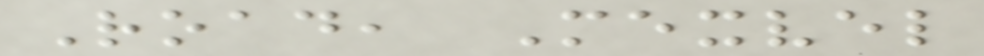Road, Mexvel
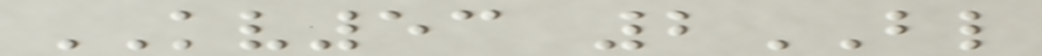KV53 2BL
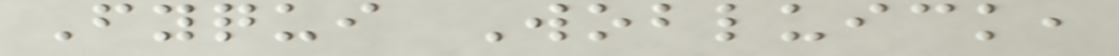Fyqui Wobluick,
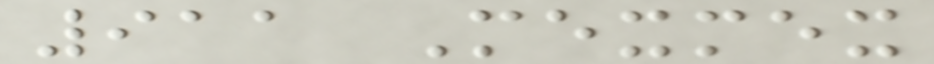911 Mexmex
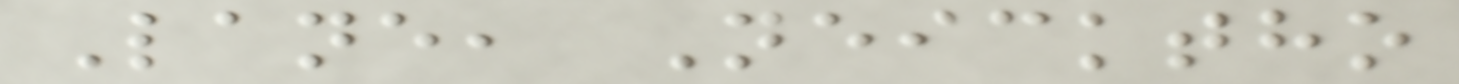Lane, Neicktho
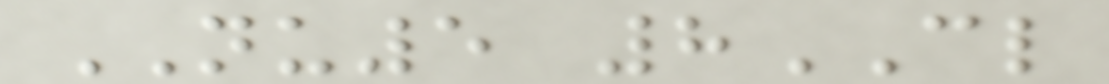NU5 8CL
